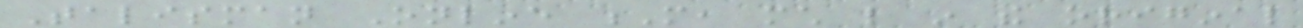Talisman Online M, much like in the original
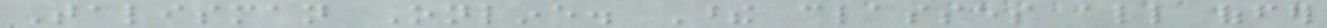Talisman Online. These classes all offer
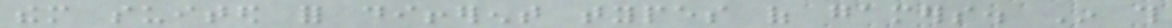them suited for different types of gamers. In this
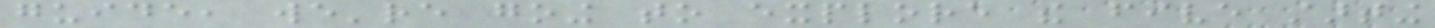guide, we're going to explore the five starting
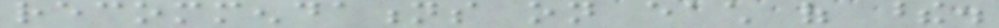recommendations on each of these.
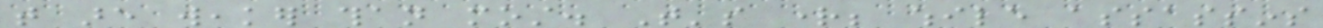that are weaker than most. That's right; while assassins
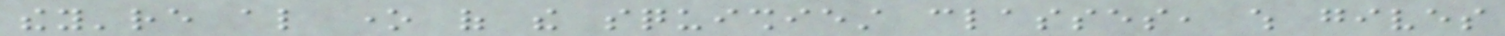they're also one of the squishiest classes, which gives
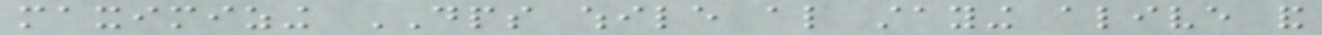maximizing DPS while also staying alive and
